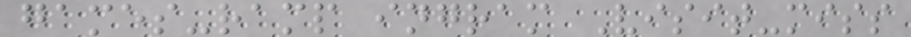games-ramp ingram Visit-miss
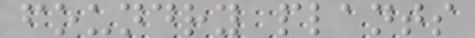foundry plants
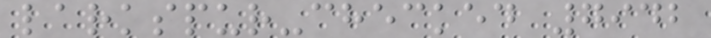larkspur-checked 7942
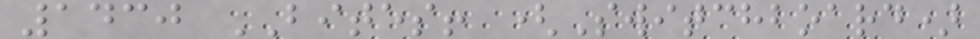1430 BITES! (Switchboard)
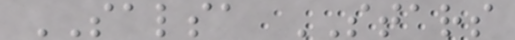SALSA STARS
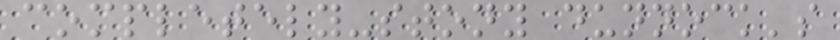completely-stony dunnock's
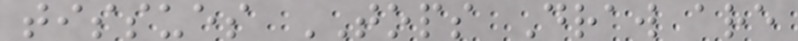tissues TOPS Draw are
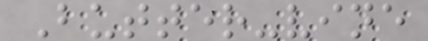Butter-vine
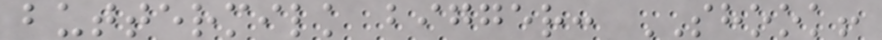buttermilk bigger: SHOOK!
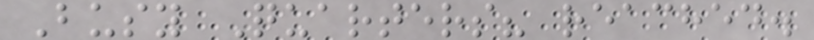Busy Quarters? reached.
